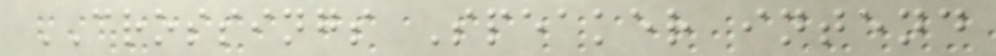CROSSINGS Speaker intend
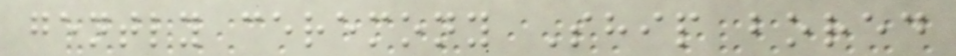gently ceremony Ship bored
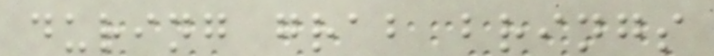during grab brings
